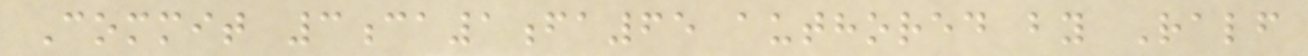Commit 3ca1fa65 authored by Ralf
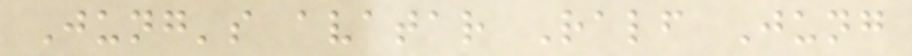Jung's avatar Ralf Jung
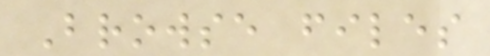Browse files
